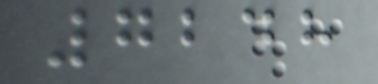7248
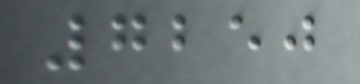7250
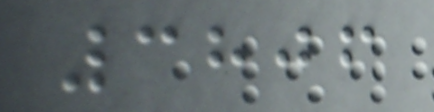3806
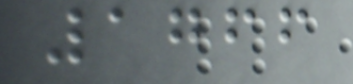1766
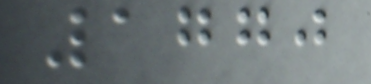1770
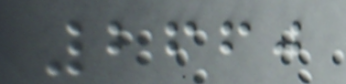2660
